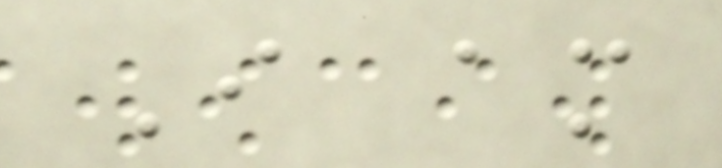I am
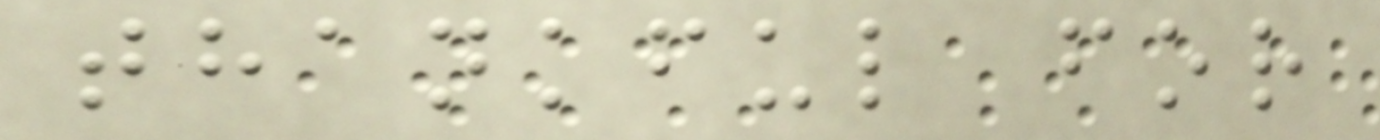thankful for
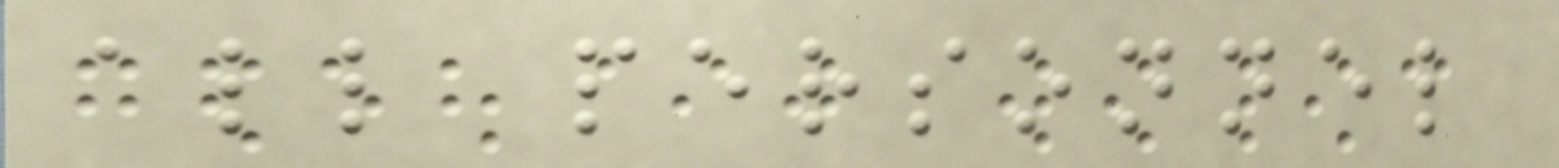all personnel
